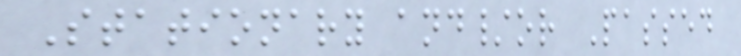Stationary and/or Passed
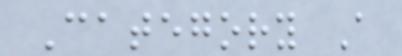Category A
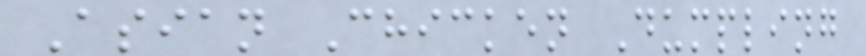Asian Chicken Dumpling
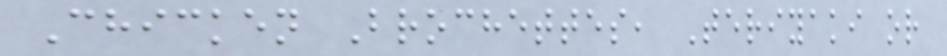Chicken Brochettes, Teriyaki or
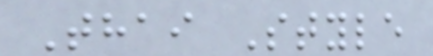Thai Style
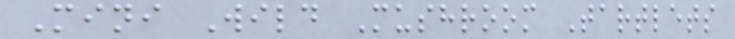Mini Wild Mushroom Tartlets
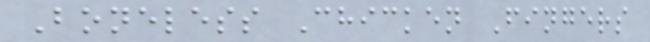Boneless Chicken Fingers
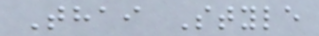Thai Style
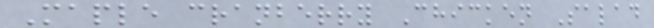Maple cranberry Chicken Salad
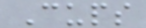Cups
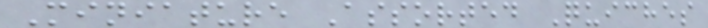Miniature Assorted Quiches
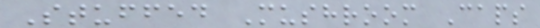Stuffed Mushroom Caps
